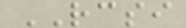RCSI
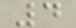4
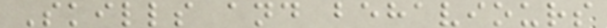Skills and behaviours
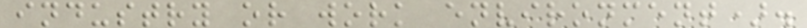industry or work environment).
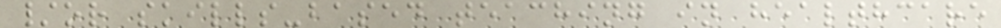/or skills-based teaching in healthcare
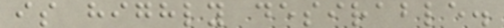is highly desirable.
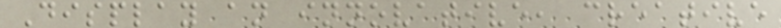Display an innovative, creative
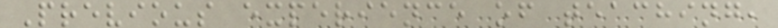Previous experience of teaching,
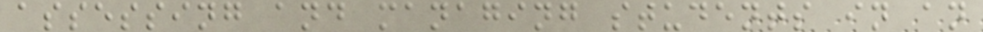assessing and managing students in an
